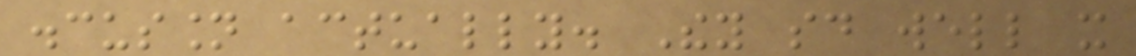discussion actually. They said well it
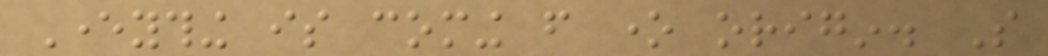Everything is coming from one origin. So
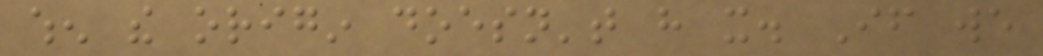when the origin doesn't have it. If we
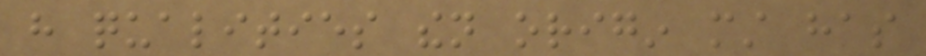have qualities then origin must has
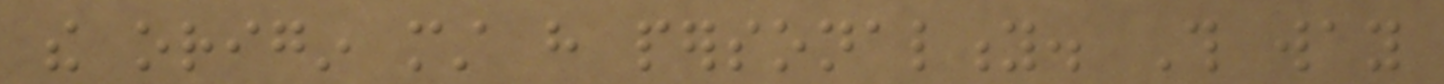the origin must have personality. This way
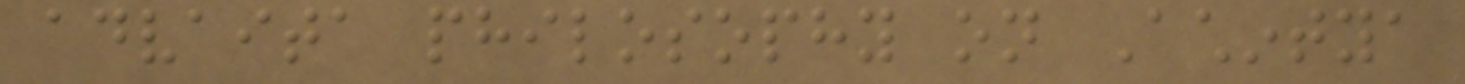advaita philosophy on Achintya
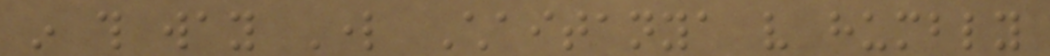in this way Lord Chaitanya very humbly
